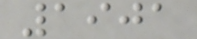1901
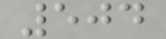504
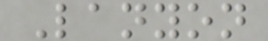Lanyon
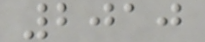2010
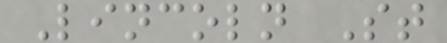Lincoln St
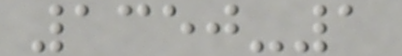1350-1
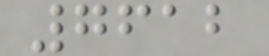7612
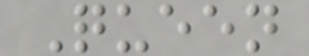Queen
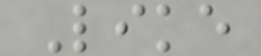Like
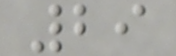29
